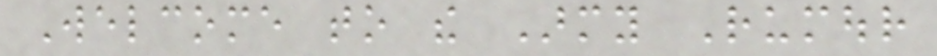Welcome to the Army Rumour
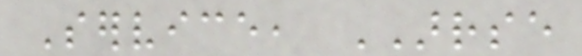Service, ARRSE
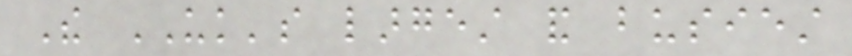The UK's largest and busiest
